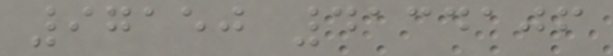97150 4134106
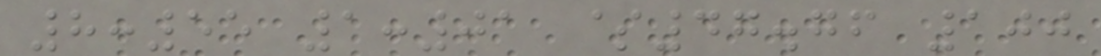8:55 1:01 $47.76 100
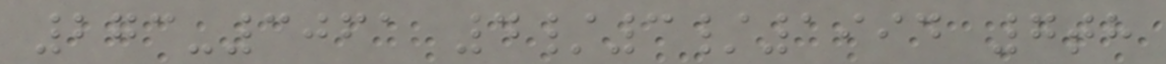273-3061 4/3/1994 7th
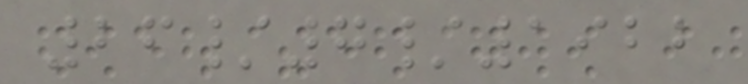26/7/1922
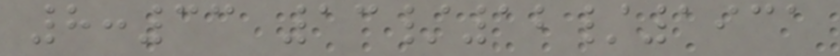8:33 13/12/1931
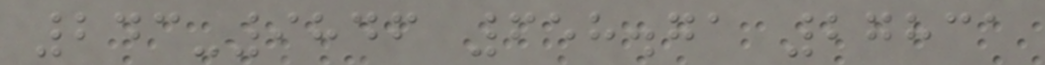243-9846 658.71 27831
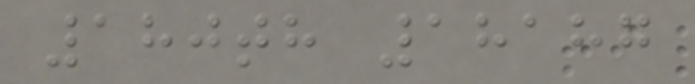180th 18187
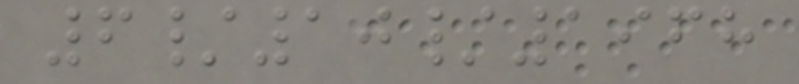6/10/1968
